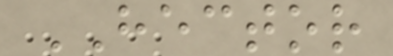HECTOR
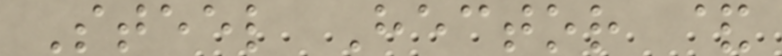Steel Hector &
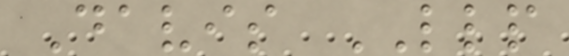Davis LLP
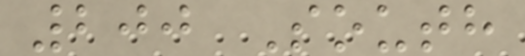200 South
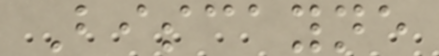Biscayne
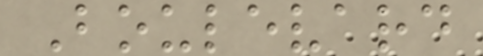Boulevard
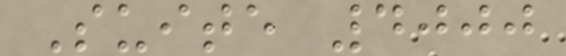Suite 4000
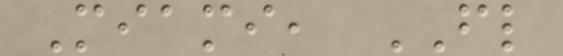Miami, FL
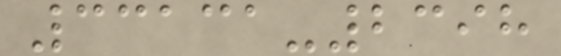33131-2398
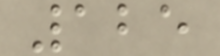125
